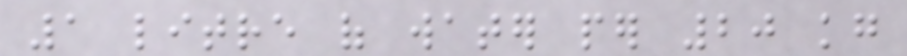1 litre of water per 20 kg
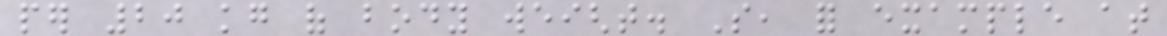per 20 kg of body weight. So, for example at
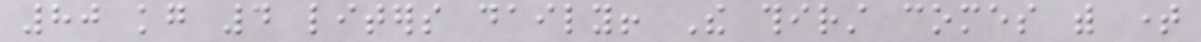80 kg 4 liters daily! The thirst comes with time
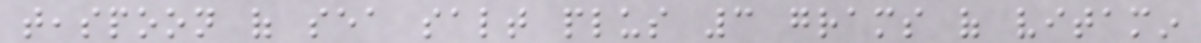teaspoon of sea salt plus 3 grams of vitamin
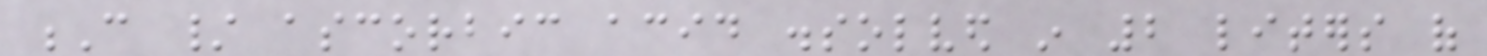C / ascorbic acid dissolved in 2 liters of
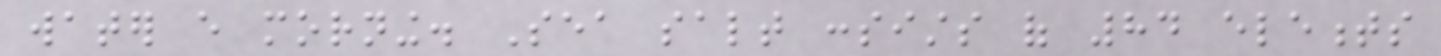water every morning. Sea salt consists of 84 elements
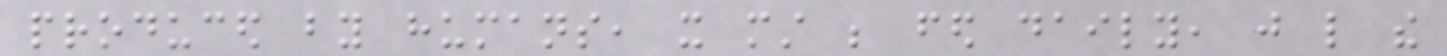produced by humans, it must be fed daily, just like the
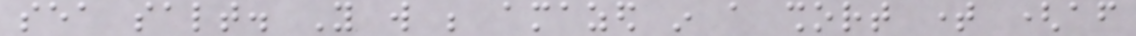sea salt. You will be amazed in a short time (after
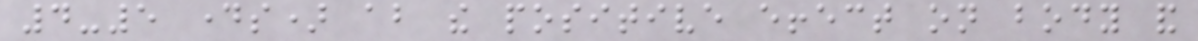4-5 days) about the positive effect on body and
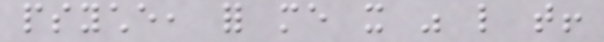psyche, for me it was like that!
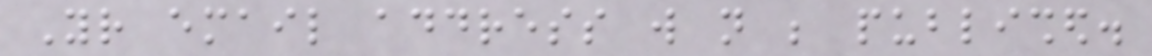Your email address will not be published.
